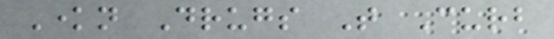Known Drugs That Curb
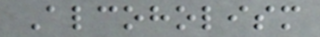Alcoholism
